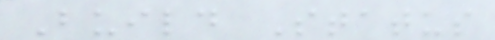Build Status
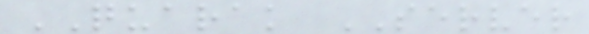QUARAK SERVER
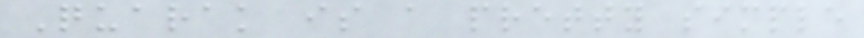Quarak is a pretty simple
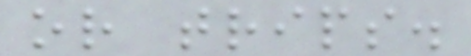or trips.
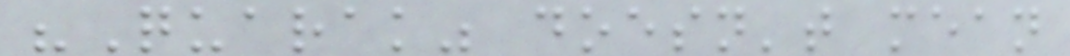"Quarak" doesn't mean
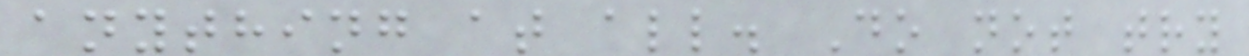anything at all. Do not try
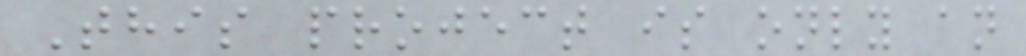This project is only an
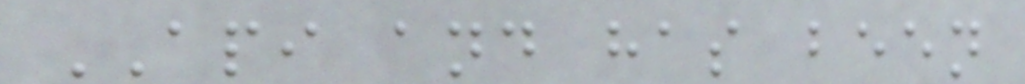API and has been
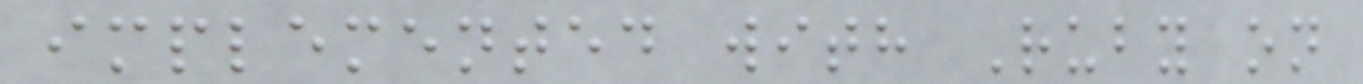implemented with Ruby on
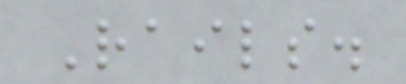Rails.
